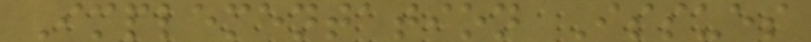Implementation Issues
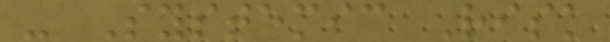- Systemic Risk
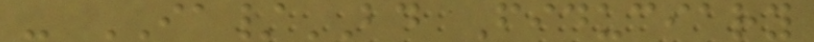- IA/BD Fiduciary
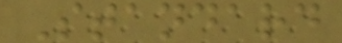Standard
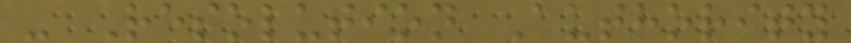- Resolution Authority
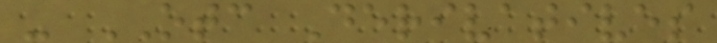- OTC Derivatives
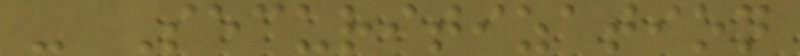- Securitization
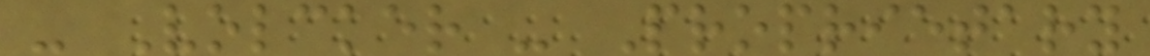- Volcker - Proprietary
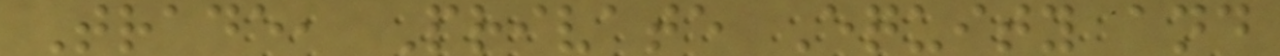Trade, Private Equity and
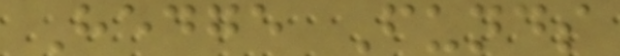Hedge Funds
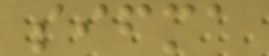sifma
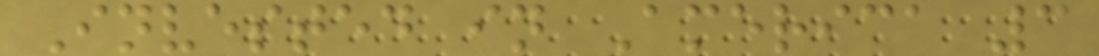Invested in America 3
